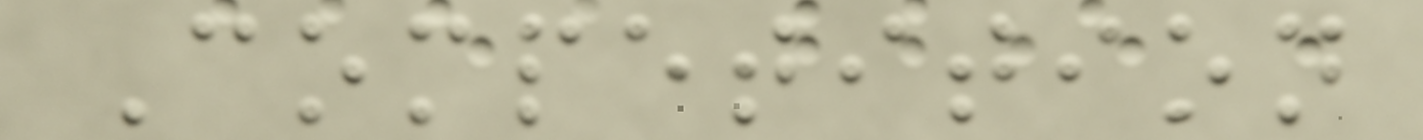Competition
